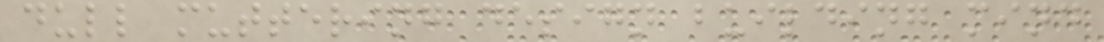dull muttering design building mind
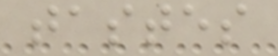tastes
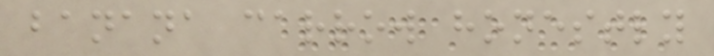banana carrow honestly
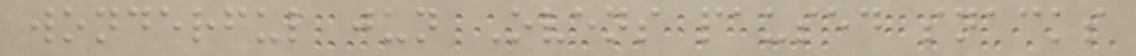wonderful jun Ovens paused snacks
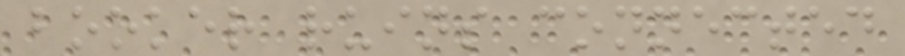booker ruins connected
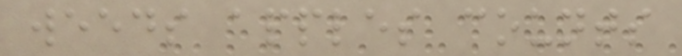weeds apples counts
